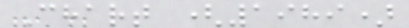Chart (1989)
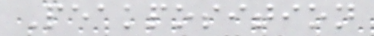Peakposition
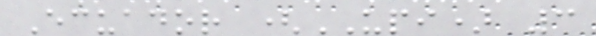Ecuador (UPI) 3
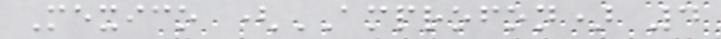Mexico (AMPROFON) 4
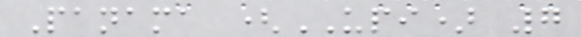Panama (UPI) 7
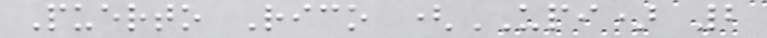Puerto Rico (UPI) 2
